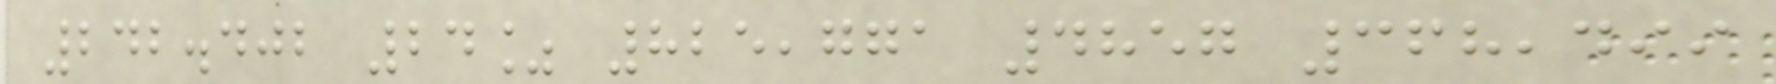242.402 24% 825,771 4857 368,499
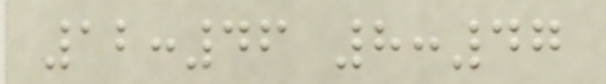12:46 8:47
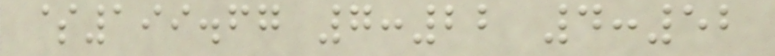$199.67 7:22 4:52
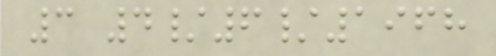3 4/6/1968
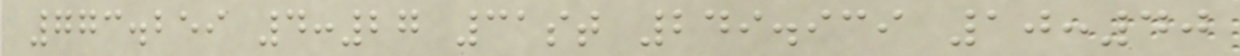773.259 4:27 31st 249.939 10:40
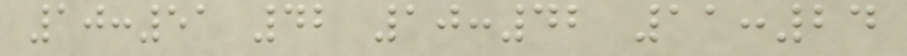10:51 42 10:42 11:24
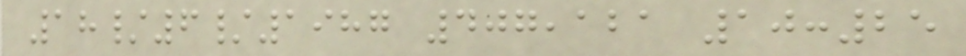18/6/1987 407,121 10:25
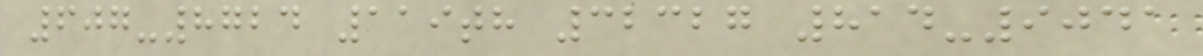607-8724 119th 32327 814-9041
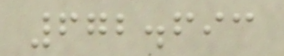672.693
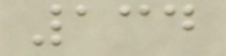134
